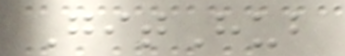GitHub
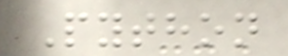Python
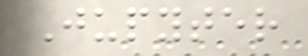Jupyter
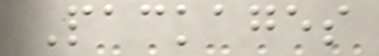Packages
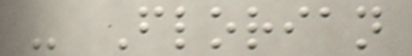- Florian
